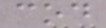cod
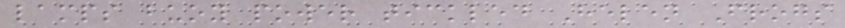lamps buoy power tickled Helen Frogs
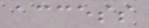access
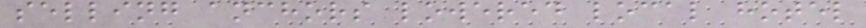selling anchors lowered local hotel
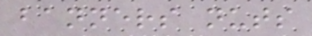banners nuts
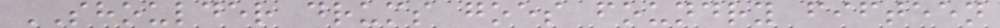SHOULDER drums goes foundry fifteen
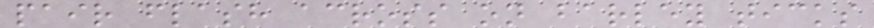pair flash across on barley ticks
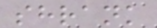shrank
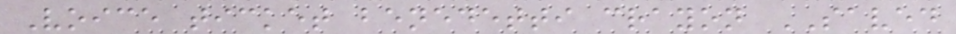Voice ticket benedetti crayon SAVED
